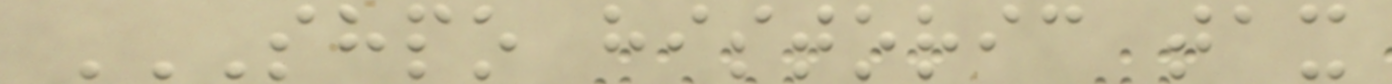SHPO HISTORIC TAX
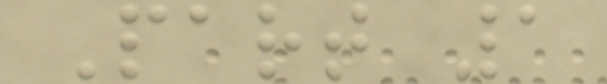Part 1
